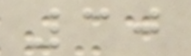30
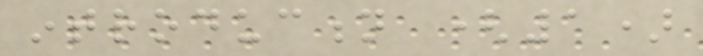introduction (1)
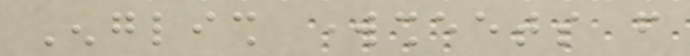English worksheets from
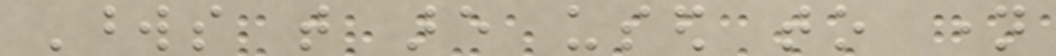Words that are used to name
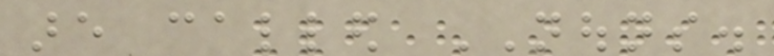are called NOUNS.
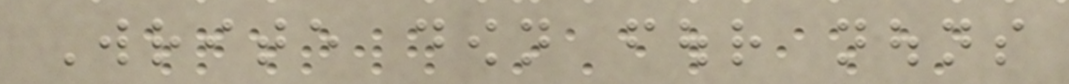Write down four nouns
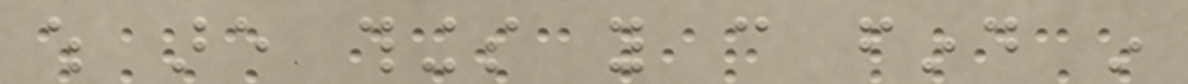which are things you can find in
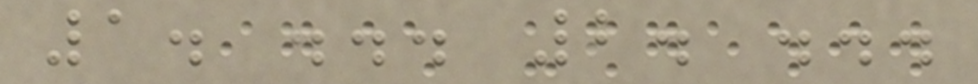1. ... 2. ...
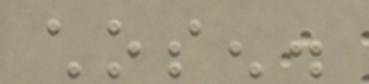chosen.
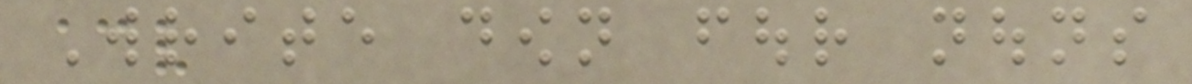Write down four nouns
